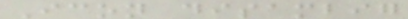Icon disambig
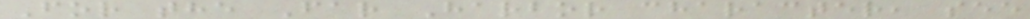For the Far Harbor character, see
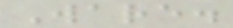Ware.
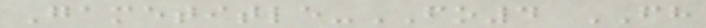Gametitle-FO4 FH
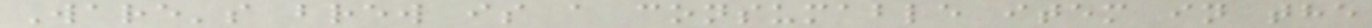Ware's brew is a consumable item in the
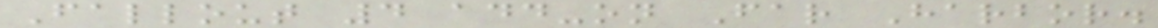Fallout 4 add-on Far Harbor.
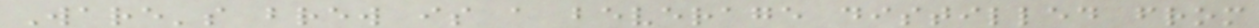Ware's brew is a beverage distilled from
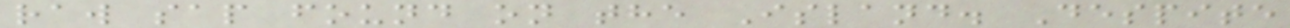raw sap found on the Island. Despite
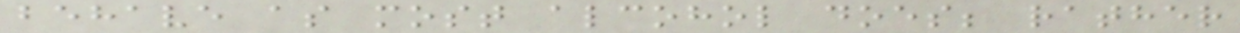behave as most alcohol does; rather
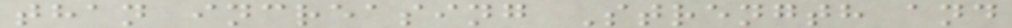than increasing Strength and
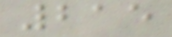215
